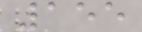155
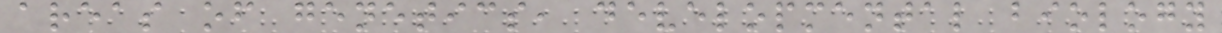areas of genetics, developmental biology
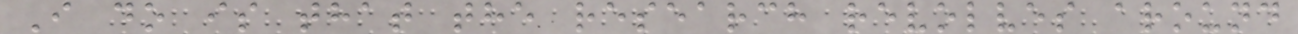I do is that the research revolves around
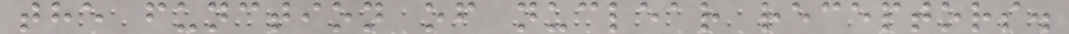the function of nuclear receptors.
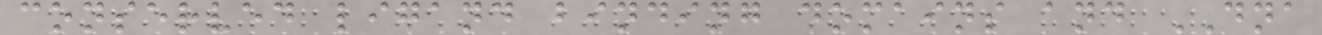conserved ligand binding domains and DNA
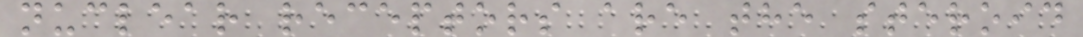nuclear receptors are the steroid
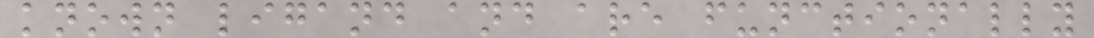known ligand and are functionally
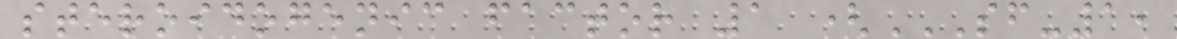steroidogenic factor 1 (SF-1,
